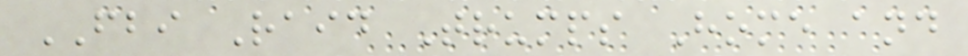FBI Raid Trumps Home and
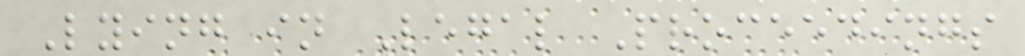Lying in Legal Proceedings
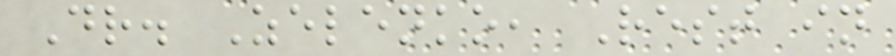Dr. Zelenko, Rest in
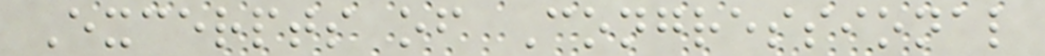Excerpts of Congressional
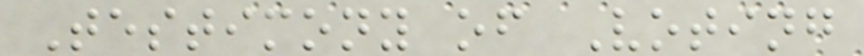Testimony of Voting
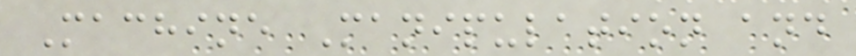Machine Manipulation and
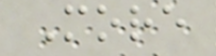More
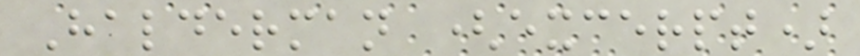Halderman (excerpt)
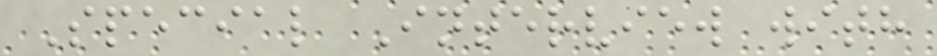Special Interview with
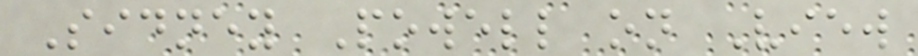Sidney Powell on View
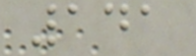141
